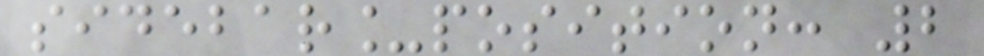sidebar_position: 2
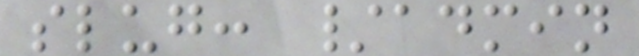slug: /admin
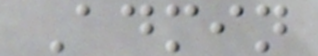Admin
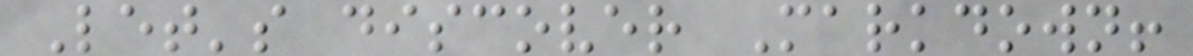Let's discover Markdown!
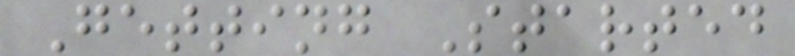Getting Started
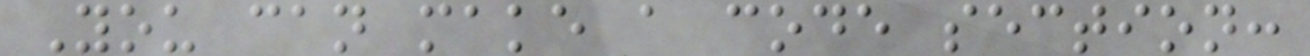You can make a code section:
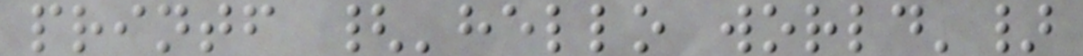printf {'hello world'}
